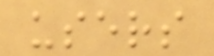users
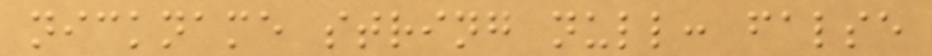nickname string null: false
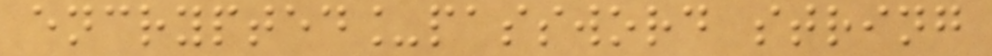encrypted_password string
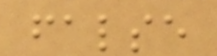false
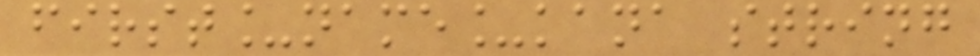first_name_kana string
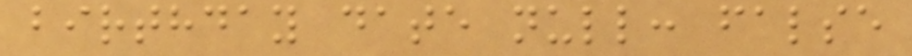birthday date null: false
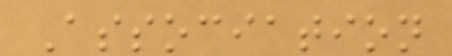Association
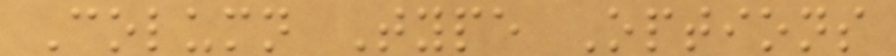Column Type Options
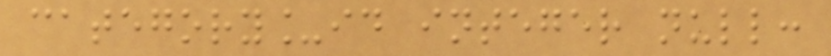category_id integer null:
